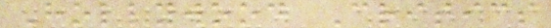Hollywood Critics
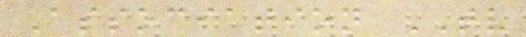Association TV
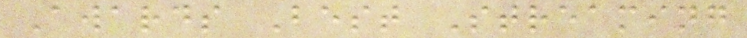Awards Best Streaming
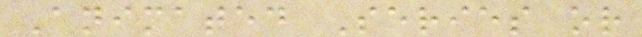Animated Series or
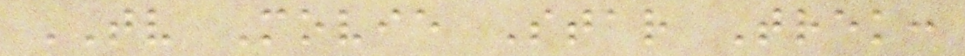TV Movie Star Trek:
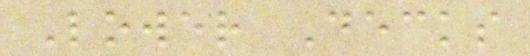Lower Decks
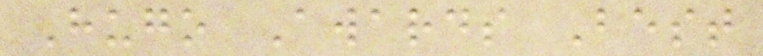Hugo Awards Best
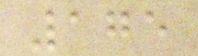175
